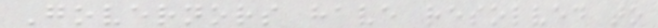Governors have resolved to
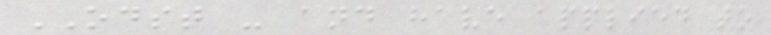ODST - and have applied to
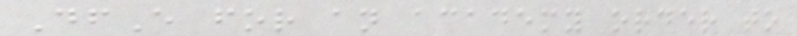DfE for an academy order to
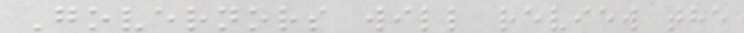Governors will review the
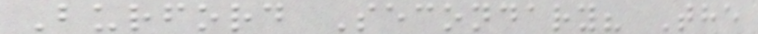Burford Secondary? The
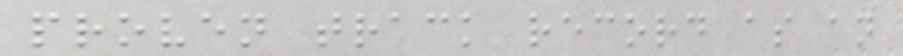proven track record as an
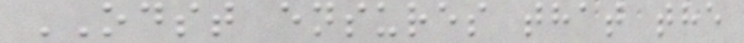ODST ensures that the
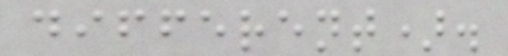different).
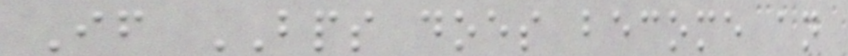If BPS does become an
